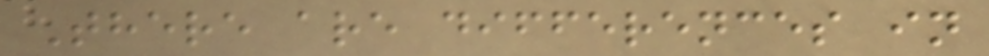There are differences in
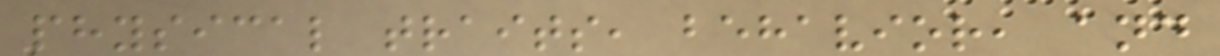physical traits, behavior, and
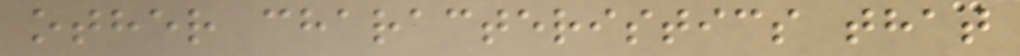other characteristics that
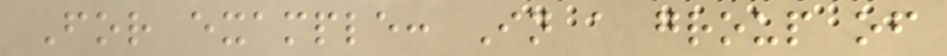For example: In a group of
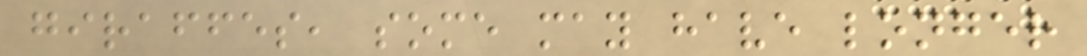giraffes, some may have longer
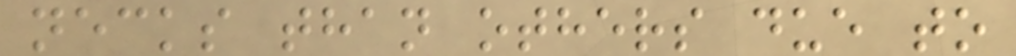necks than others due to
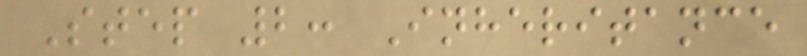Step 2: Inheritance
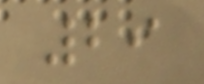29
